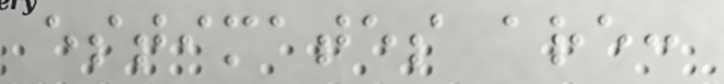estimates are:
